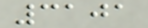3101
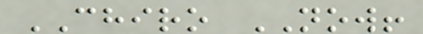CHIRO NOW!
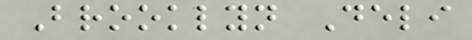Brooklyn Deli
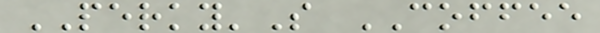PERKY'S COFFEE
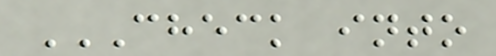CHECK INTO
